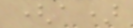(a)
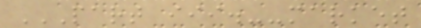PART III.--MARKET
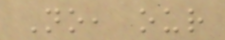No, our
